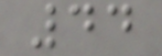44
